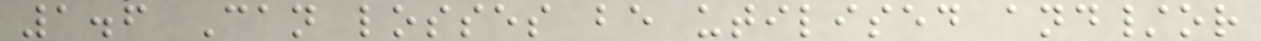1.6 Can losses be utilised and/or
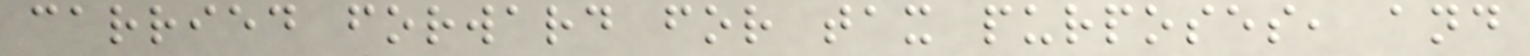carried forward for tax purposes, and
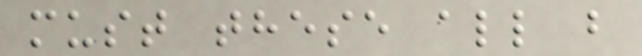must these all b
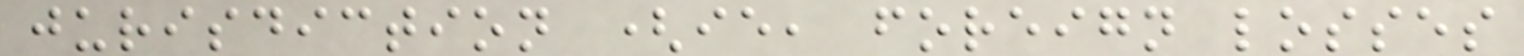jurisdiction (ie, foreign losses
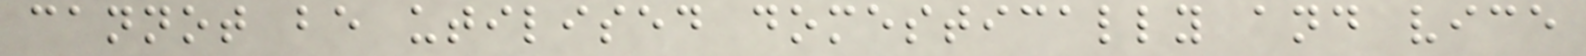cannot be utilised domestically and vice
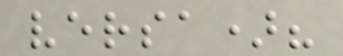versa)?
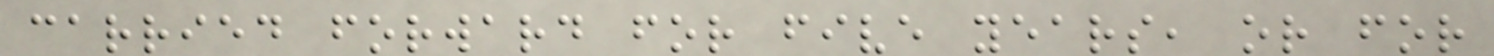carried forward for five years, or for
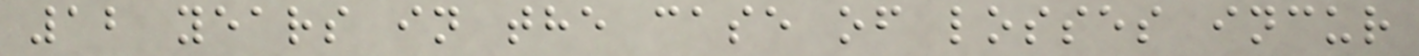12 years in the case of losses incur
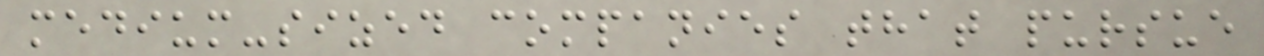medium-sized companies that pursue
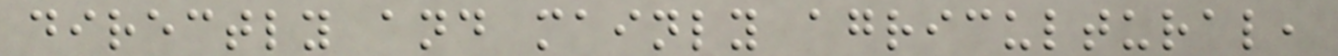directly and mainly agricultural,
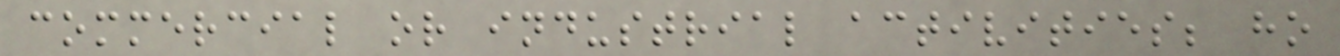commercial or industrial activities; ho
